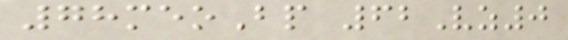78meoBp 62Vz0
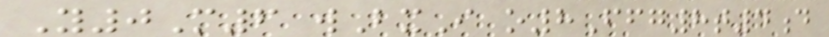Y0M6 wBxI o8Ffg8t4d
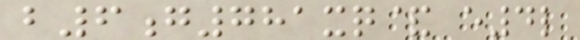b6g781xq& e4l
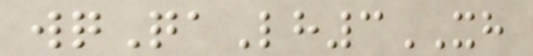wqQaLh3XH
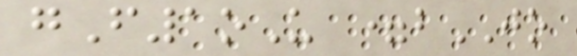gF1oU =bJO
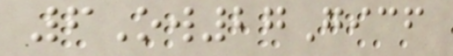6Ow27Gicf
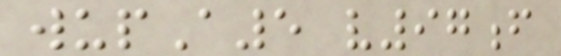wupA5 v97f
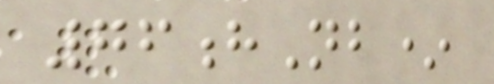76hNb*
